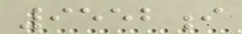9552i
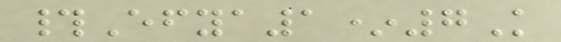#Efya1*7K
